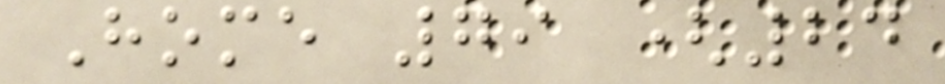Home 79 (24
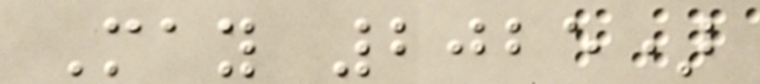May 2025)
